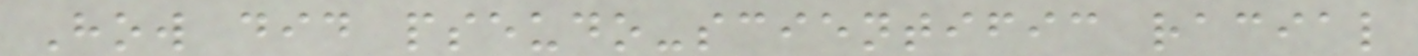How did pseudo-scientific racial
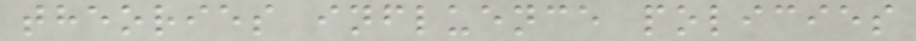theories influence policies
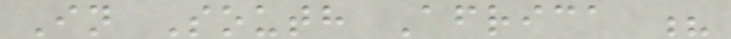In South Africa ?
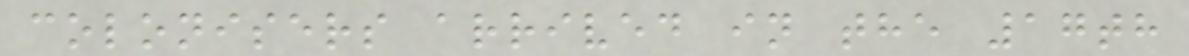colonisers arrived in the 17th
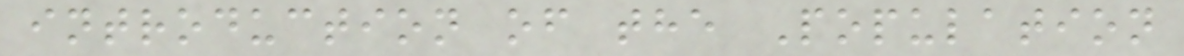introduction of the Population
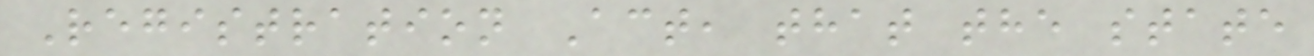Registration Act, that the state
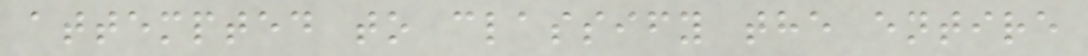attempted to classify the entire
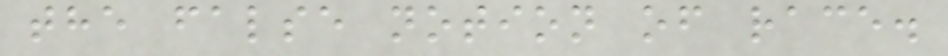the false notion of race.
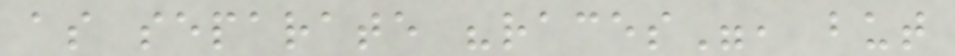as separate "races", but
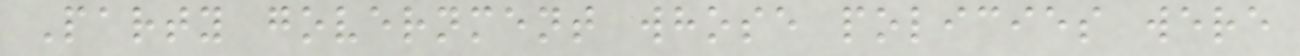Party government whose policies were
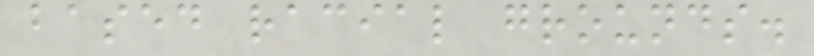based racial grounds.
